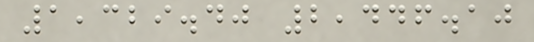1,329.40 2,446.10
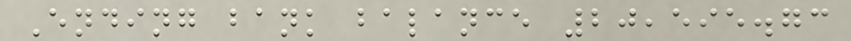Ending bank balance 20,595.73
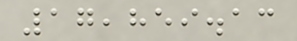17,859.13
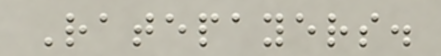Ratepayers.
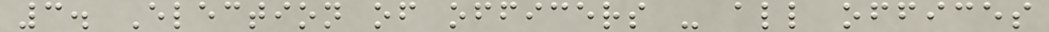3. Election of officers - all offices
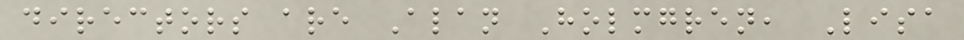directors are Alan Holmgren, Lisa
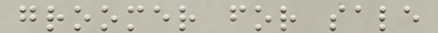groomer for sale
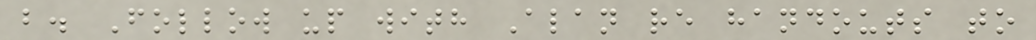b. Follow up with Alan re handouts to
